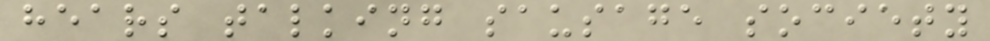hears talking sausage society
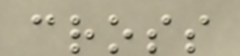cross
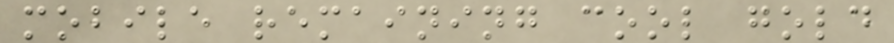mobile remaining cool gold
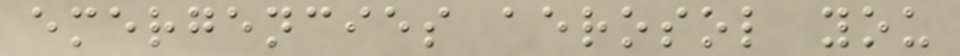emergencies aerosol you
